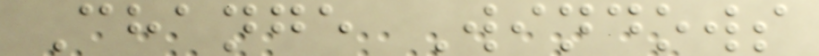Change Windows
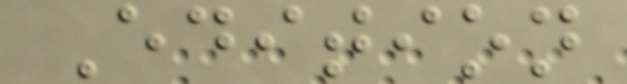Edition
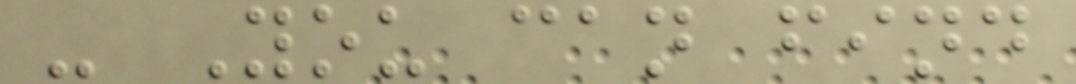- You can find
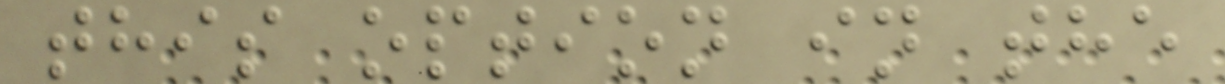this option in the
